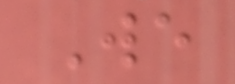We
